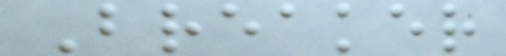Breaker
